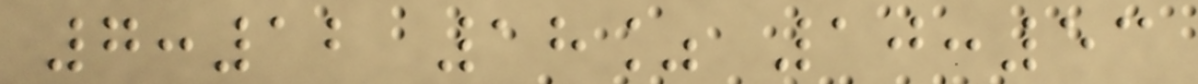7:12 18% 10:53
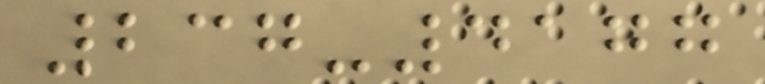237-4177
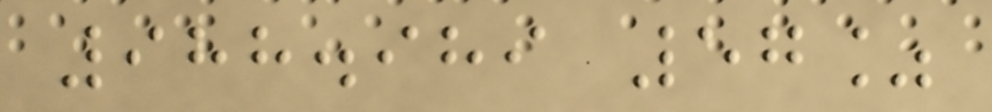988.989 57%
